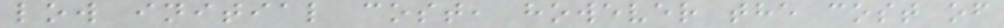low initial cost, however the cost of
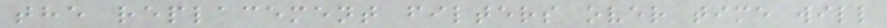the replacement filters over time will
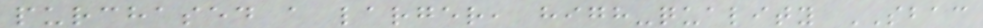purchased a larger, high-quality SBAC
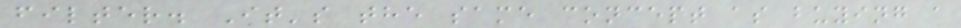filter. It's the same concept as buying a
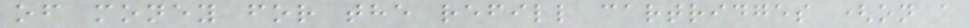of money for the refill cartridges (on a
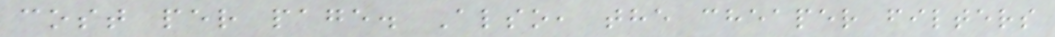cost per page. Also, the cheaper filters
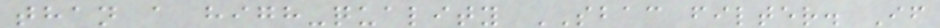than a high-quality SBAC filter. If
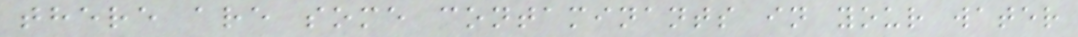there are some contaminants in your water
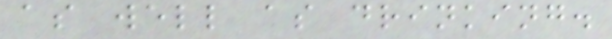as well as drinking.
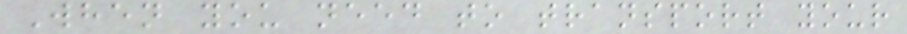When you need to transport your
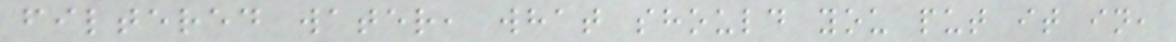filtered water, what should you put it in,
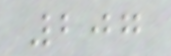207
